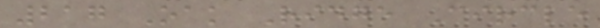217 Oak Ridge Circle
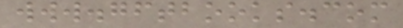www.gftbooks.com
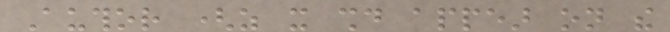Author (as it should appear on the
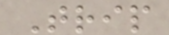Trip
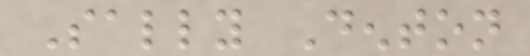Sally Denton
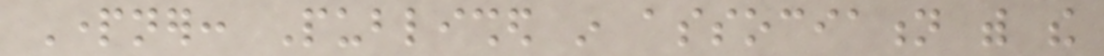Partner: Published in association with the
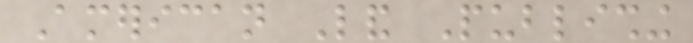American Land Publishing
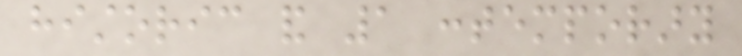historic and 1 contemporary
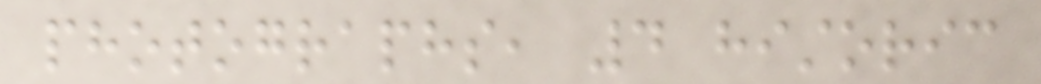photographs, 4 historic
